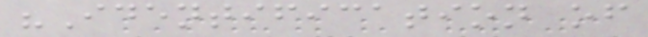"Identification of
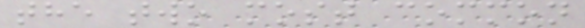the two most common
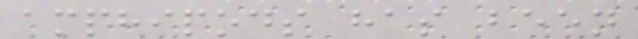amphipods has been
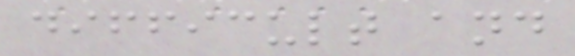difficult and
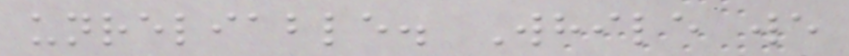unreliable. While we
